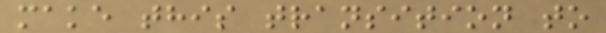make this transition to
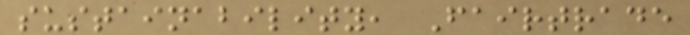sustainability, Fairtrade
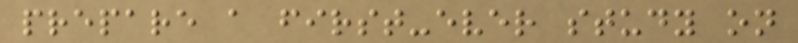prepare a first-ever study on
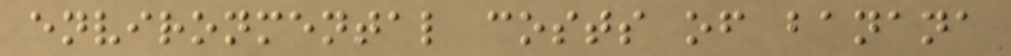environmental costs of banana
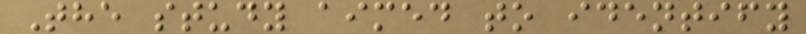The study aimed to identify
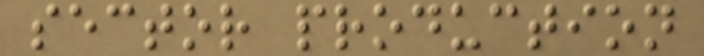sector production
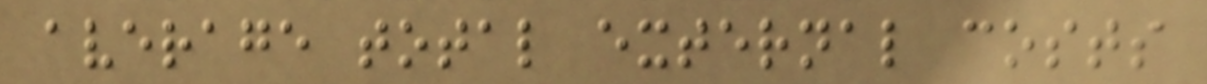average total external costs
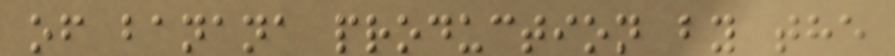of banana production by the
